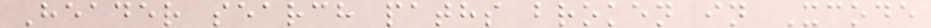Header search paths broken in Xcode
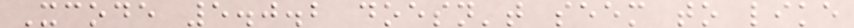Xcode 5.0.2 doesn't seem to like
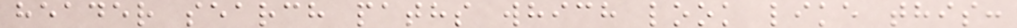header search paths which look like this:
